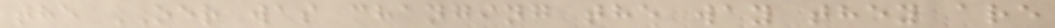the OER was changing the way they are
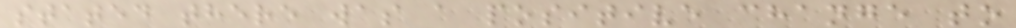stated there was a positive change to
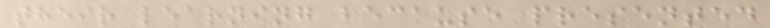their learning because presented
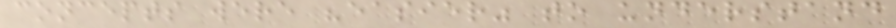concepts were "easier" to understand
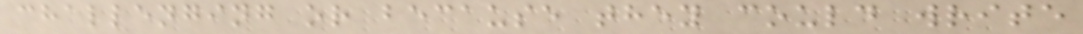challenging or because they could write
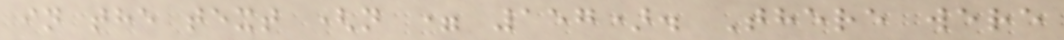in the text (n = 157). There were
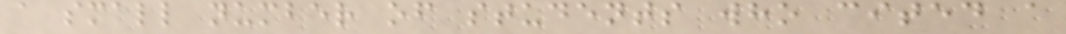a small number of students who cited a
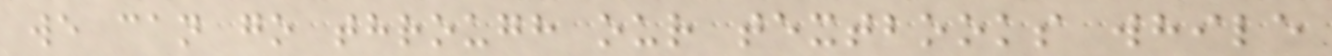we can go through our textbooks while
